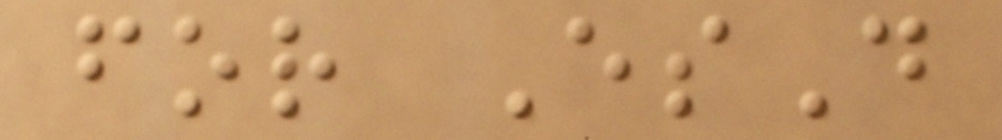for EsD
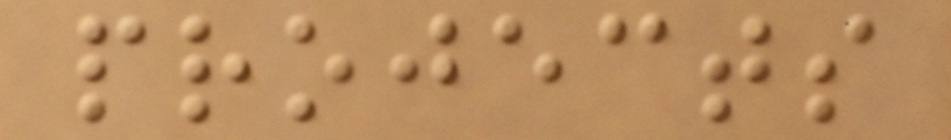projects
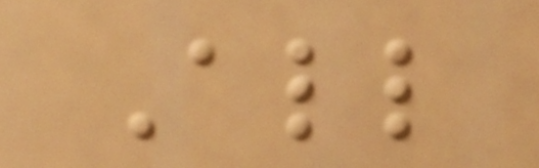All
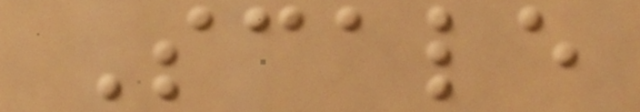Scale
